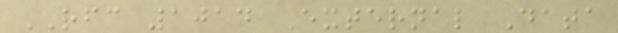RFC 1014 External Data
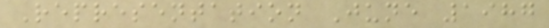Representation June 1987
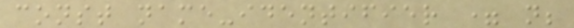const name-identifier = n;
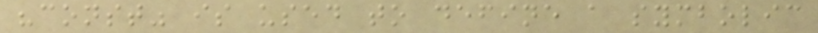"const" is used to define a symbolic
